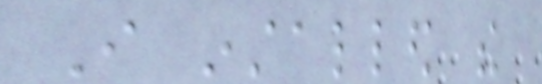I installed the
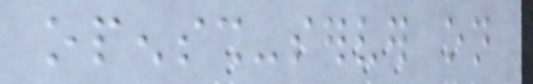openssh-server on
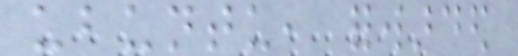ubuntu, forwarded
